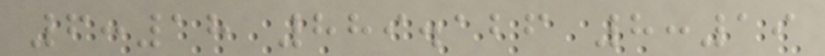6:18 889.126 8:19
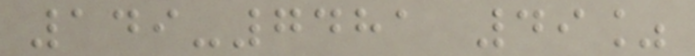149-7481 49%
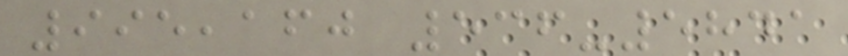995,160 536-5841
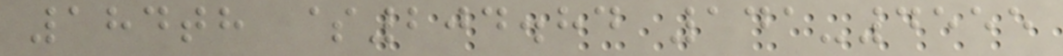184th $204.84 141-4555
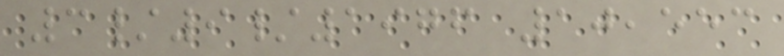3/9/1976 10,553
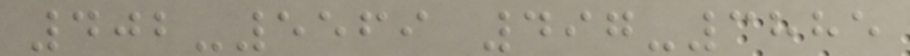402-5569 497-3885
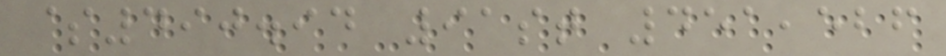$490.94 91st 451,526
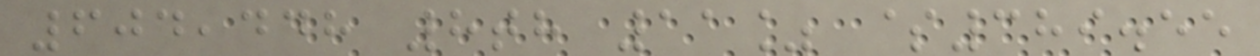604,448 8th 11% $389.55
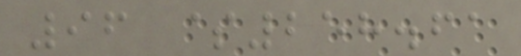96 $258.61
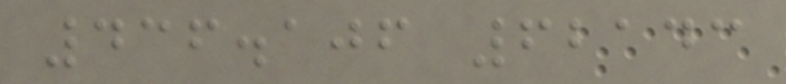436.106 62143
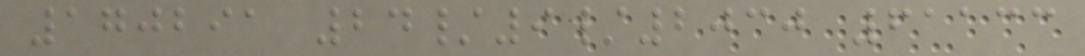170291 24/9/2030 61133
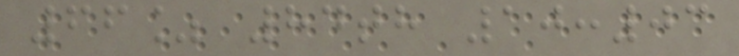66% 84th 10:03
